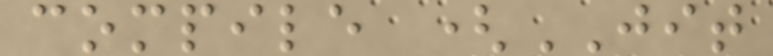compile (JIT
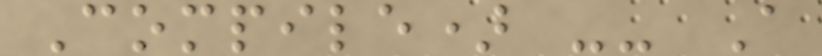Compile) -- A
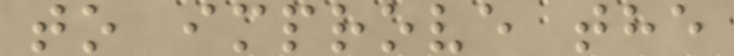to improve the
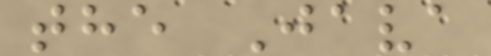the Java
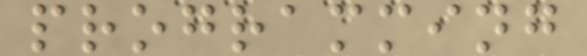programming
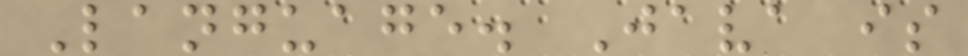Language. Java is
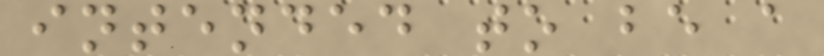intended to be a
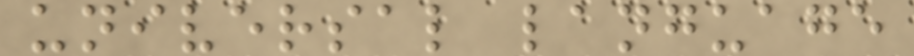universal language
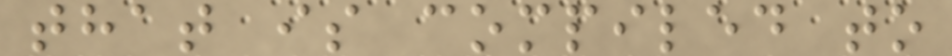that is compiled to
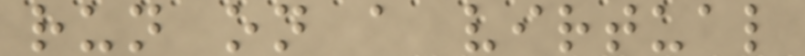run on a virtual
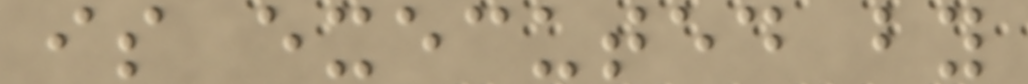is executed by
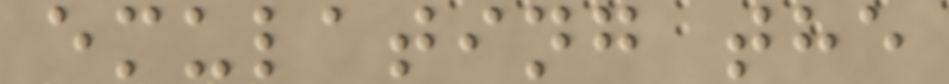emulating the
